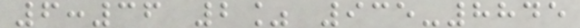6:36 2% 935-8845
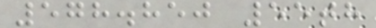578.850 55th
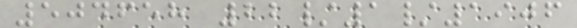504658 22/1/1906
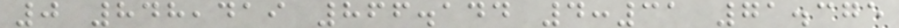0 848,419 866.144 4:31 71.375
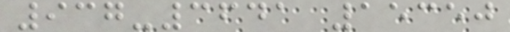937-3641 15350
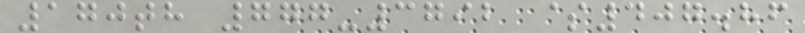170th 777-3792 $407.86
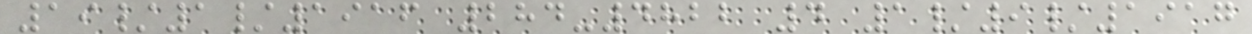19/1/1916 284-4822 4 1/9/1917
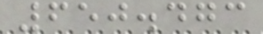650.473
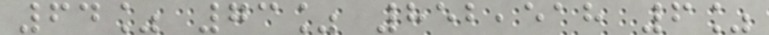64% 73% 852,518 6%
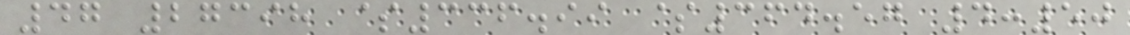47 27398 $336.99 $364.57 4:50
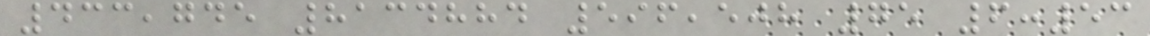433,745 8134884 596,508 75 6:53
